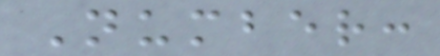Number:
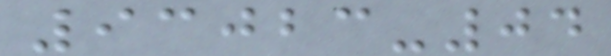93023-04
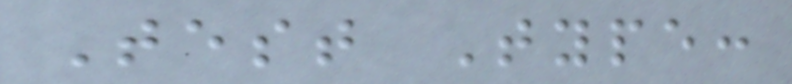Test Type:
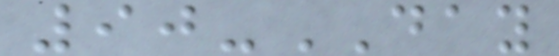90-DAY
